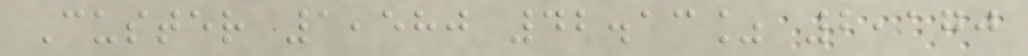Custer 1,580 42.13% 2,170
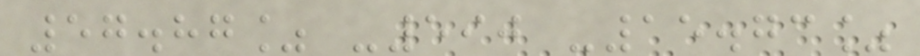57.87% -590 -15.73%
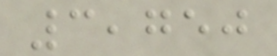3,750
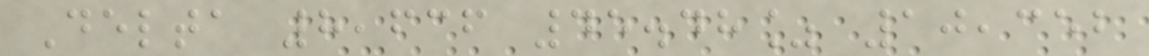Delta 8,636 45.48% 10,352
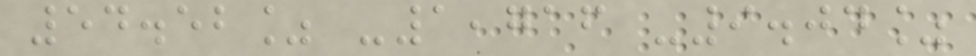54.52% -1,716 -9.04%
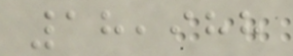18,988
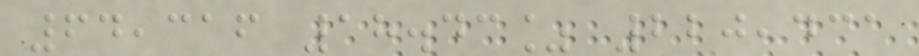64,316 18.43% 220,431
